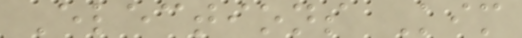Elections Kim
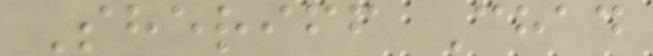Sheriff Chad
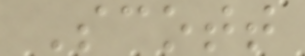Scott
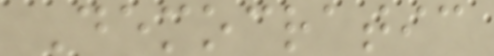Democratic
